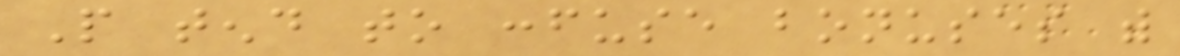People tend to confuse bonuses with
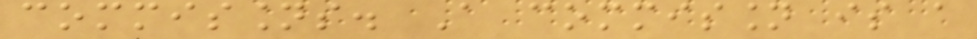commissions. A commission is a
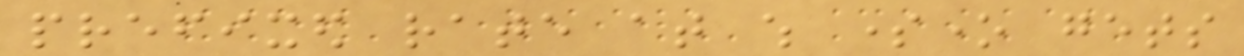prefixed rate at which someone gets
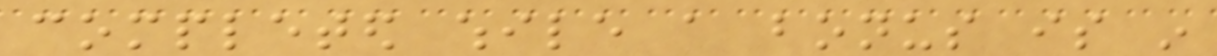completed while a bonus is in
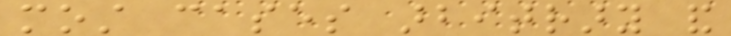most cases arbitrary and
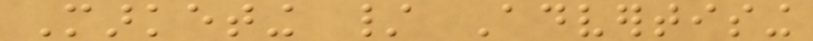Marketing / Advertising
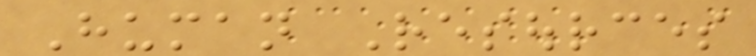Human Resources
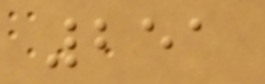251
